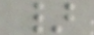}
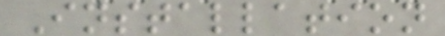Installation
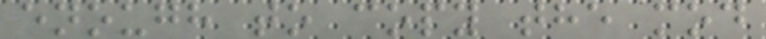enough to copy the mod
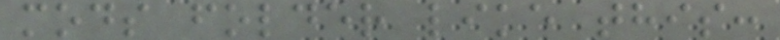mods folder like this:
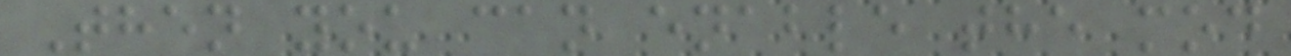Then you can enable the mod
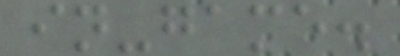in-game.
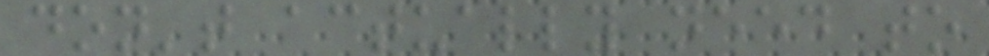don't actually need to
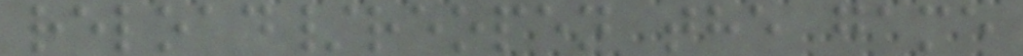reload/reopen the game
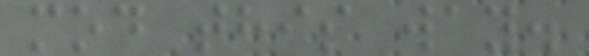mod this way.
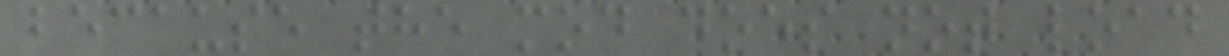because the mod does not load
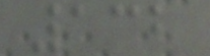132
